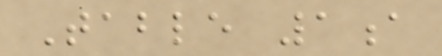Table 1a
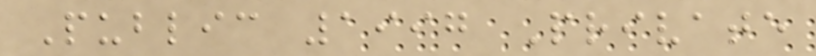Public 1997 Private
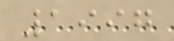1997
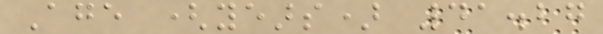Age (years) 41.27
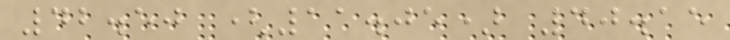42.50 (11.05) 40.15
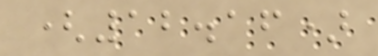(12.16)
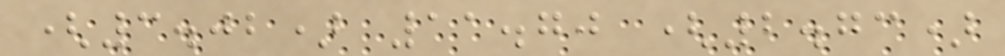(3.02) 11.70 (2.73)
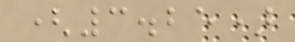(3.25)
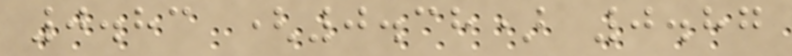0.83 (0.38) 0.87
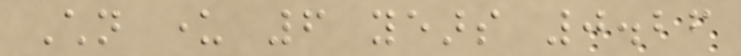Children under 6 years 0.26
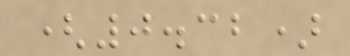(0.32)
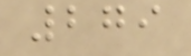279
